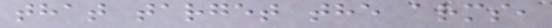that target the arms,
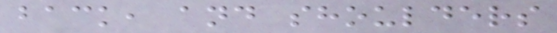back, and shoulders
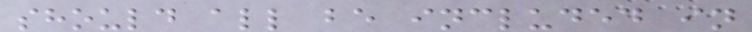should all be included in
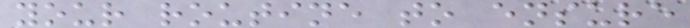your routine to ensure
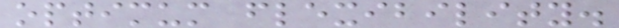optimum flexibility.
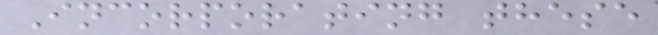Incorporating these
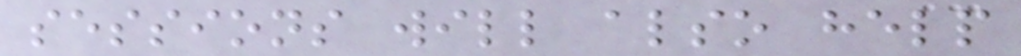sessions will also help
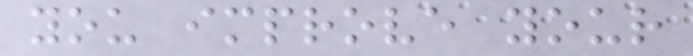you improve your
